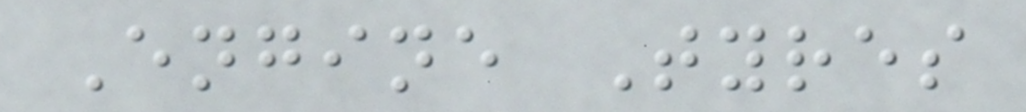Engine Tyres
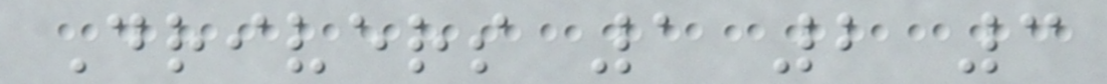Drivers 1 2 3
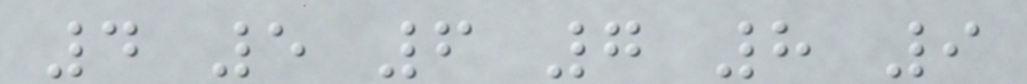4 5 6 7 8 9
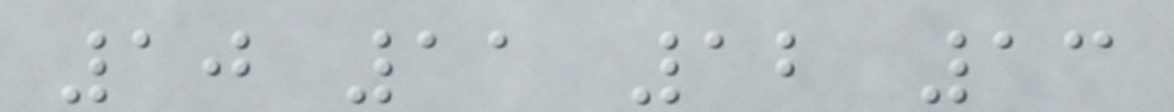10 11 12 13
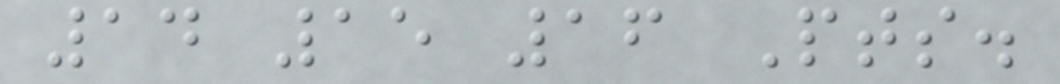14 15 16 Pts.
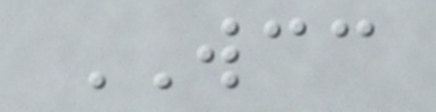WCC
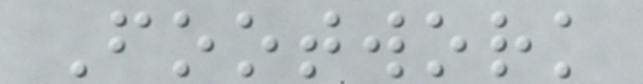Footwork
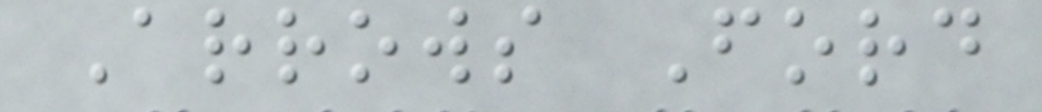Arrows Ford
